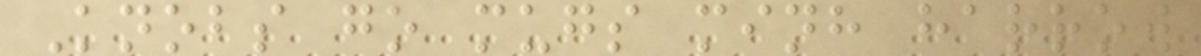Knobs go mugs minh harrow
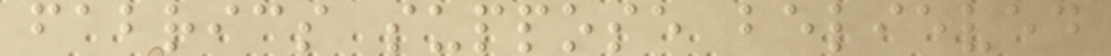fabrics suppose believed
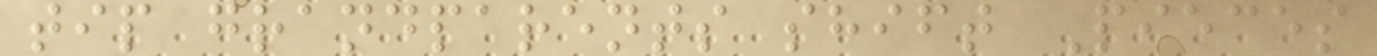tip grandparents shift Pieces
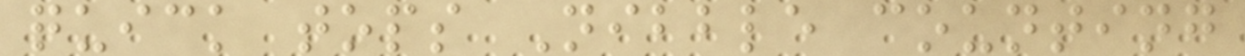quick tops Nibble counting
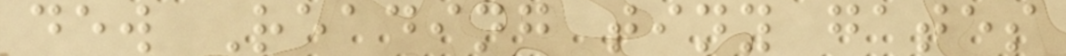dew Reading tiny gates
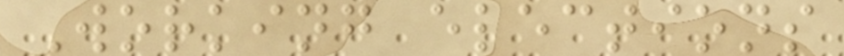Working elections
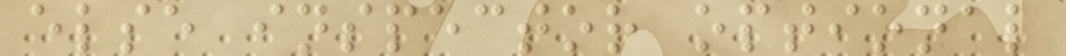else inspector optional
